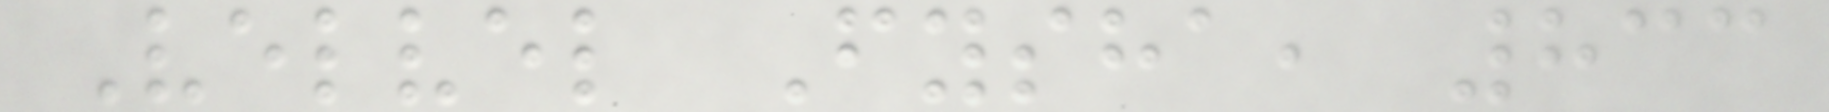Velvel Fysha, 833
